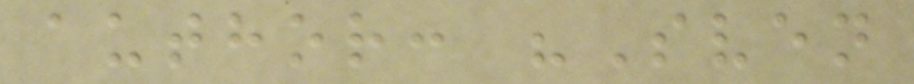author: "Sven
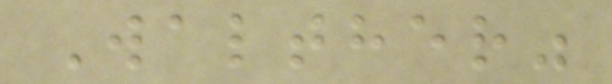Walther"
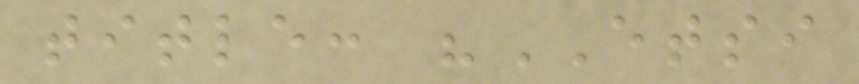title: "ETSI
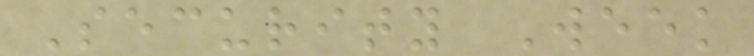Security Week
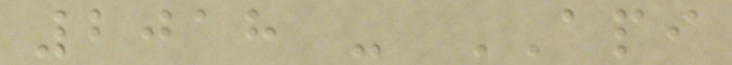2018 - API
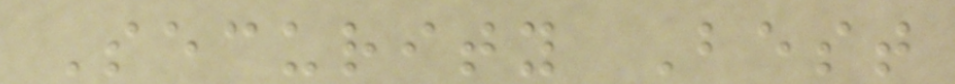Security Best
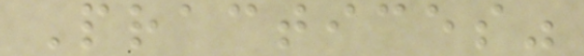Practices"
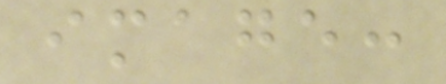image:
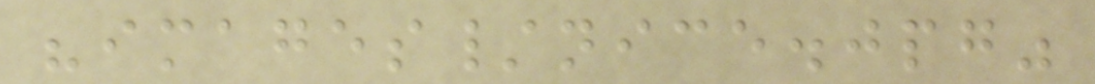"images/nice.jpg"
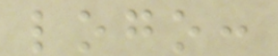logo:
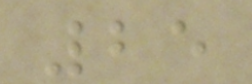25
